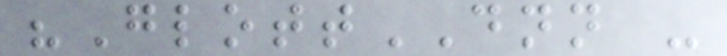"GlottDNN -
